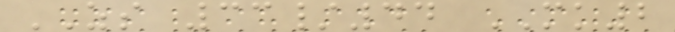ZS 33/44 MK2
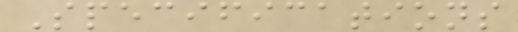Specifications
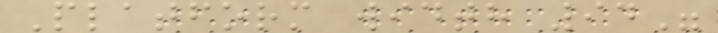Platform width 94"
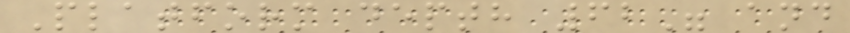Platform depth 62" and
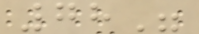78"
